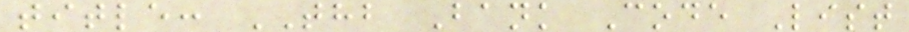title: THB Bank Code List
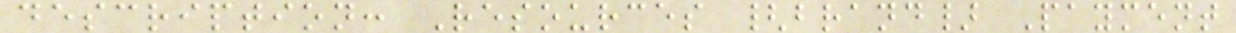description: Resources {brand} Payment
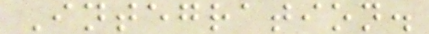Integration.
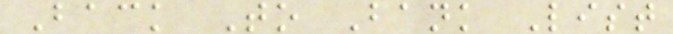Back To Bank List
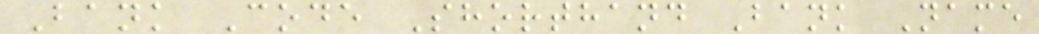Bank Code Shorthand Bank Name
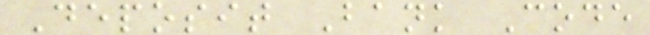Deposit Bank Code
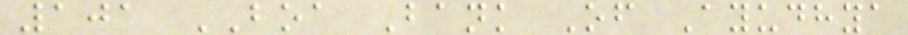101 BOA Bank Of Ayudhya
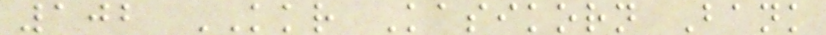102 KKR Kasikorn Bank
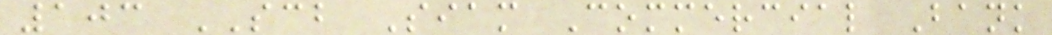103 SCB Siam Commercial Bank
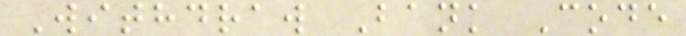Withdraw Bank Code
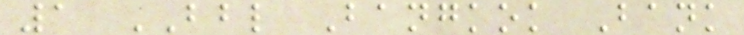1 BBL Bangkok Bank
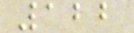122
